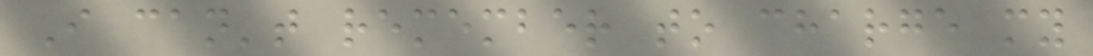I can't remember to charge my
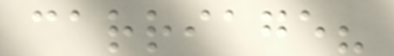carriage?
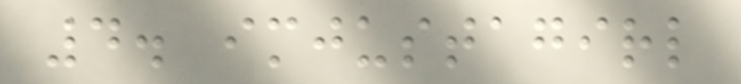4. imjustagirl
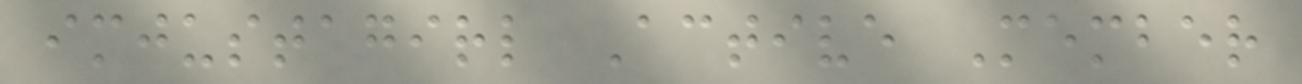imjustagirl Active Member
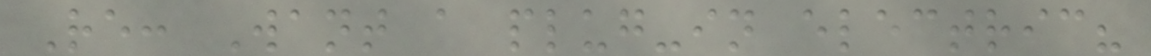Re: Want a plug-in electric?
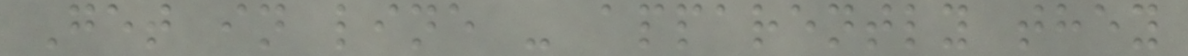Get in line - apparently they
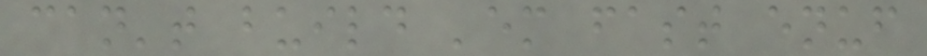can't build 'em fast enuf
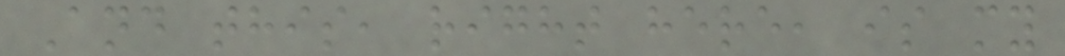And this, right here, is my
